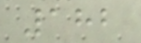182
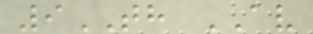9TH AV
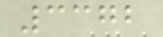3372
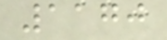1170
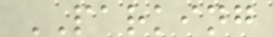PARKING
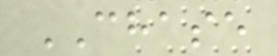CHASE
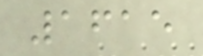1615
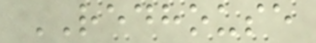REDHOUSE
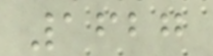1627
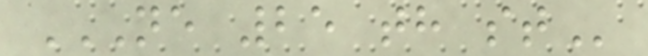NE 25 TH ST
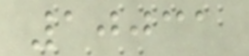10031
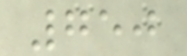750
